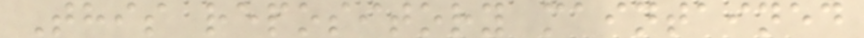This repository maintained
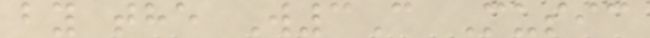by the W3C Music
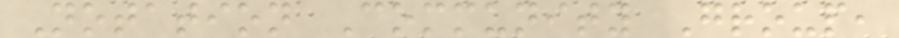Notation Community Group,
